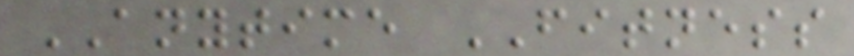ANYTIME FITNESS
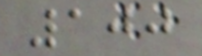100
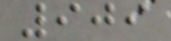909
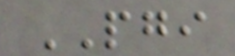PGI
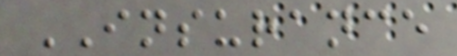INSURANCE
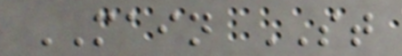MAIN ST
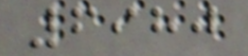6980
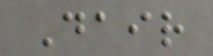Dair
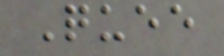Quee
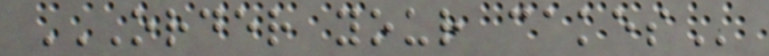ORDER YOUR CAKES
